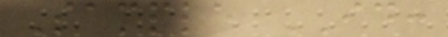Sample ID:
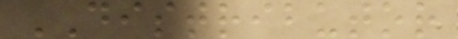DISTRIBUTOR
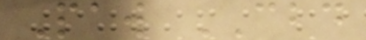Paw CBD
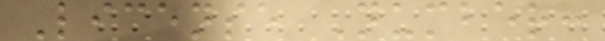License Number:
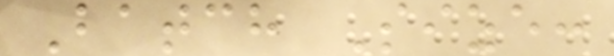Batch Size:
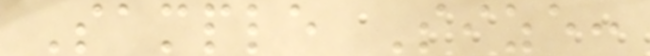Sample Size:
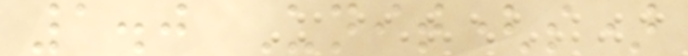1.0 Unit(s)
